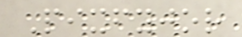Pixfyjor
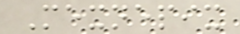Mexnepix
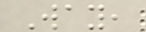Way,
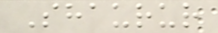Shaurur
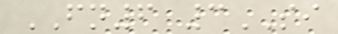FN6 3SI
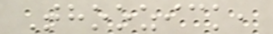Thoozick,
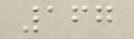167
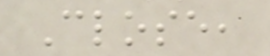Close,
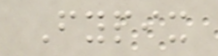Fypix
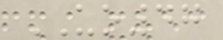UO47
